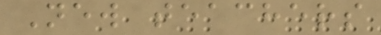New teachers
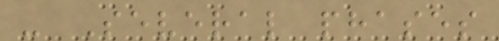- Several phases
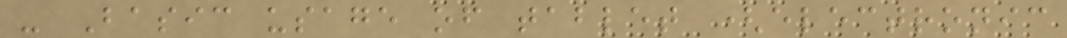- Basic usage of tablet (electronic
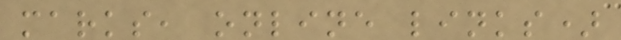marks, online links)
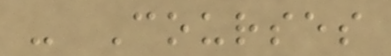- Courses
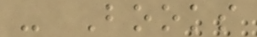- Books
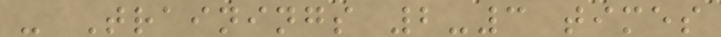- Trainings 2-3 times
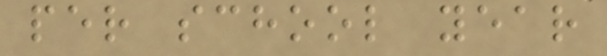per school year
